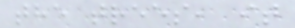the trees, it
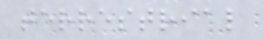terrestrial
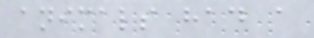animals had a
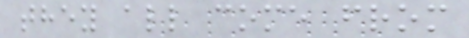they all come from
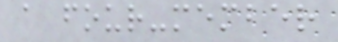a four-member
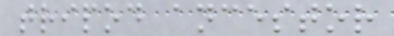tripod ancestor
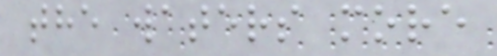the waters more
